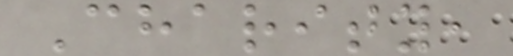Charity,
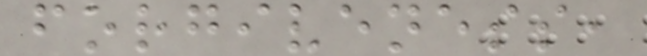forgiveness,
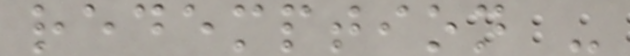redemption -
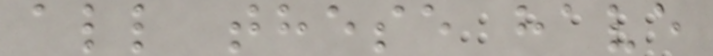all these have
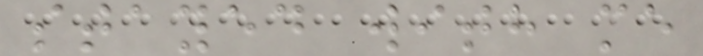stayed with me
